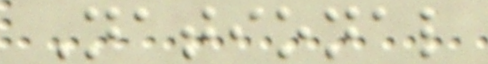National
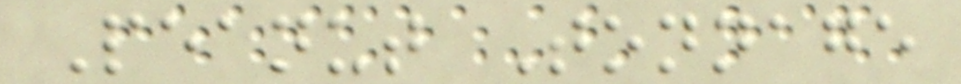Peanut Tonnage
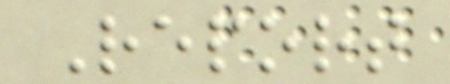Report
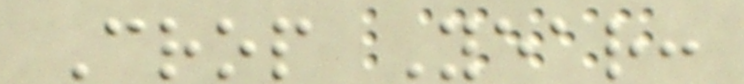Crop Year:
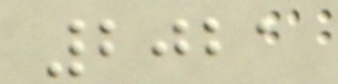2021
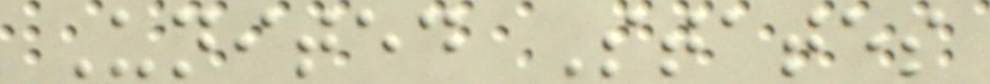United States
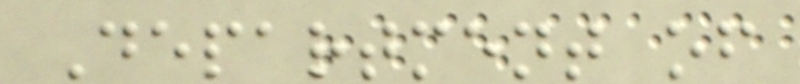Department of
